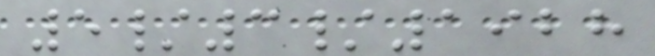5/3/1928
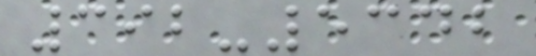392-5342
